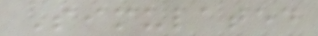Simulated
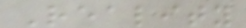Reality
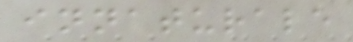innaturale
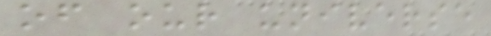of our universe
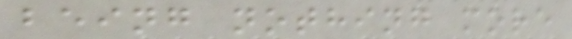being nothing more
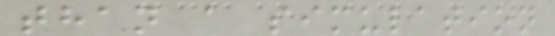than a simulation
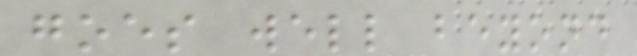goes well beyond
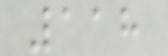118
